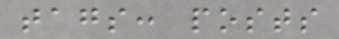tags: posts
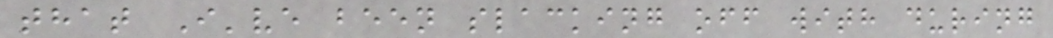that I've been slacking off with during
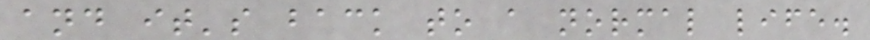and it's back to a normal life.
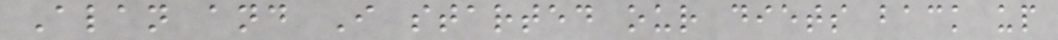Alan and I started our diets back up
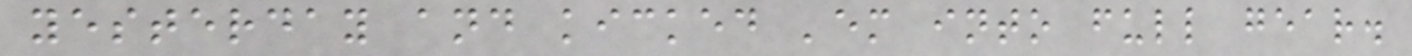yesterday and kicked 'em into full gear.
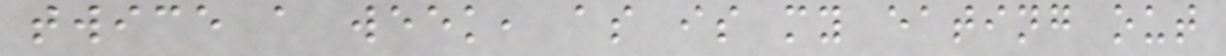twice a week, as is my eating out
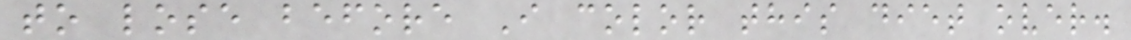to lose before I color this diet over.
